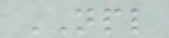NPL
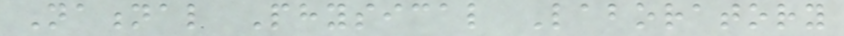National Physical Laboratory
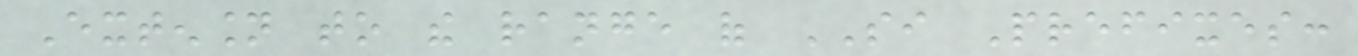Extension to the range of SI Prefixes:
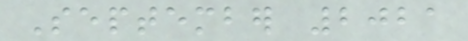September 2021
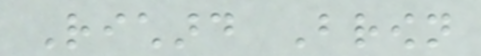Richard Brown
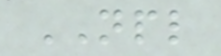NPL
